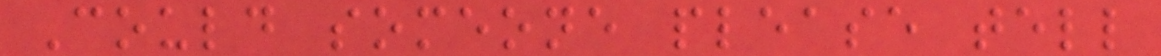Could someone please tell
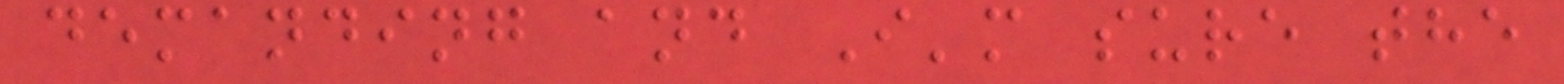demanding and I'm sure the
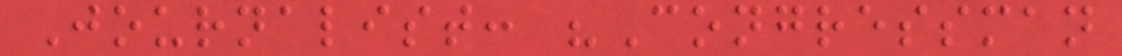Journalist: "Congressman
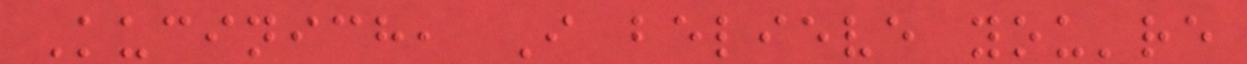Kucinich, I believe you're
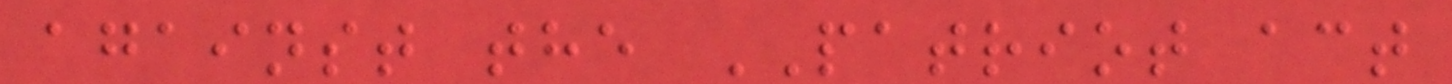against the PATRIOT act
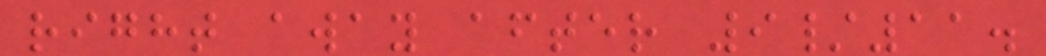right away after 9/11.
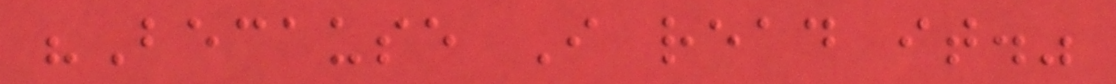"Because I read it."
